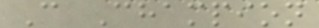C Champion
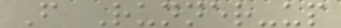F Runner-up
